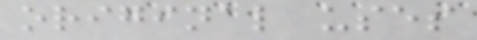original uses
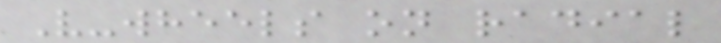V-wheels on radial
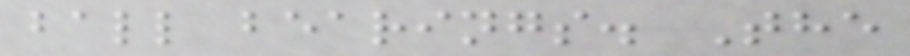ball bearings. The
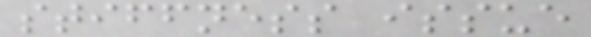stiffness issue
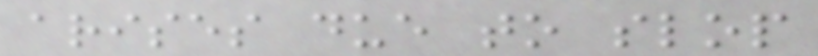arises due to slop
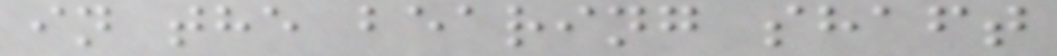in the bearing shaft
